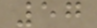57
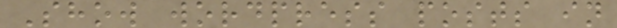Show wordpress posts in
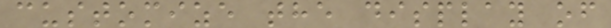customize the display of
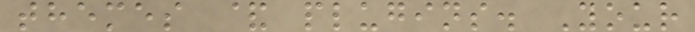themes & plugins. Your
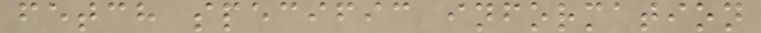fetch specific information
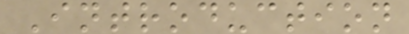Introduction
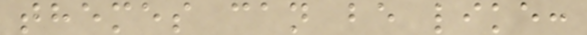themes can be like:
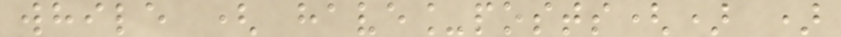while ( have_posts() )
